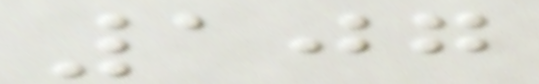107
